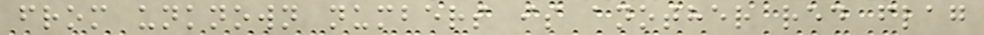from unknown numbers is another red flag
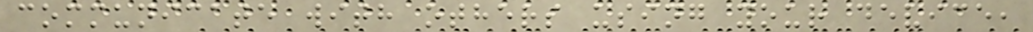communicate with others using your device,
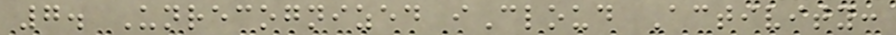7. Unrecognized iCloud Activity:
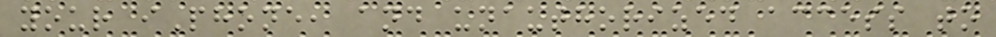your iPhone, and unauthorized access to
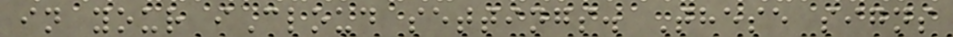in your iCloud settings. These signs
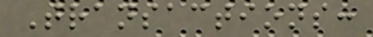Transactions:
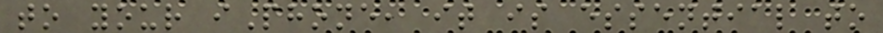to your iPhone, it is essential to
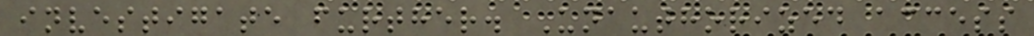investigate further. Unauthorized access
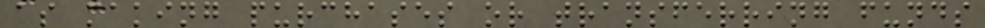as making purchases or transferring funds
